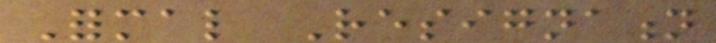Formal Resignation
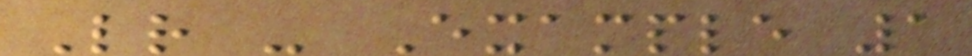Letter - Example 1
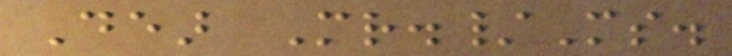Dear Mr./Ms.
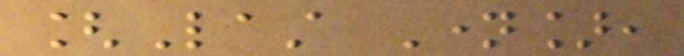[Last Name],
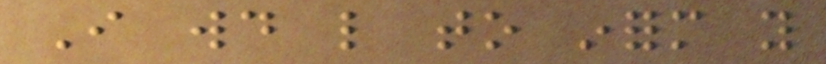I would like to inform you
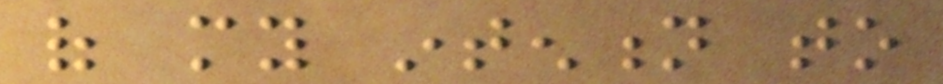of my intention to
